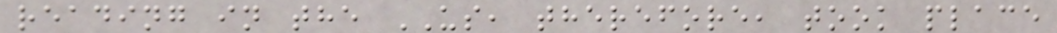reading in the US, therefore, took place
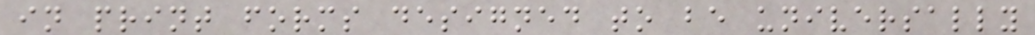in print forms designed to be universally
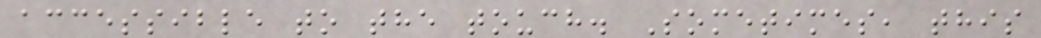accessible to the touch. Sometimes, this
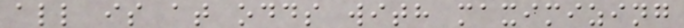all is at odds with maximizing
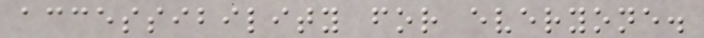accessibility for everyone.
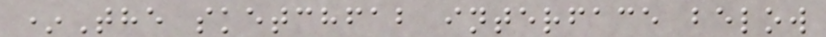*The sketchfab interface below
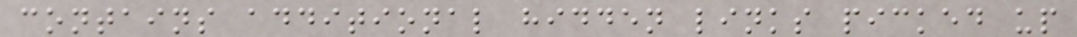contains additional hidden links picked up
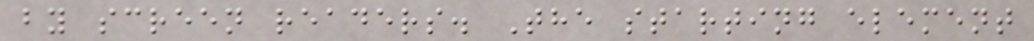by screen readers. The starting element
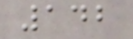142
